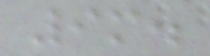9m.
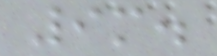9m.
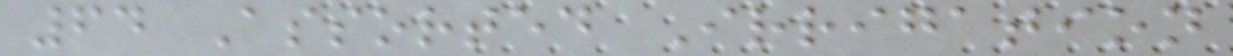64 Assorted Irrigation
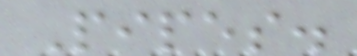Pipes.
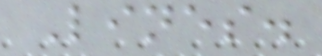Lines.
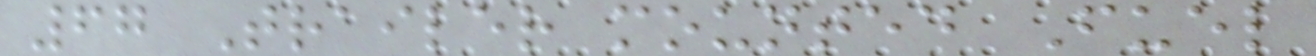67 Trailer mounted Fuel
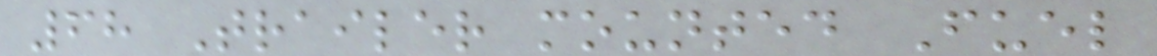68 Trailer mounted Fuel
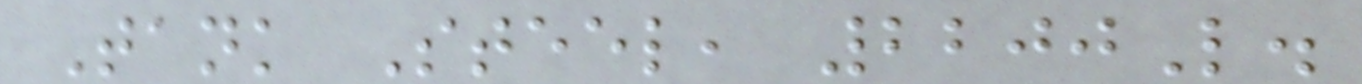Tank Steel, 2200L.
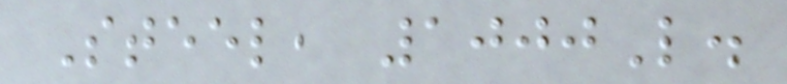Steel, 1000L.
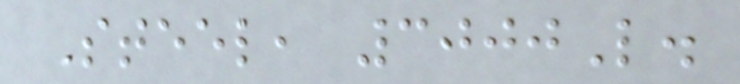Steel, 3000L.
